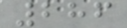286
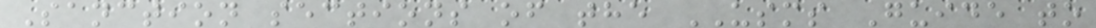Sanction sections of the USMS Guide to
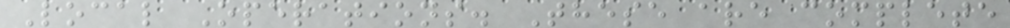Local Operations. These are complete
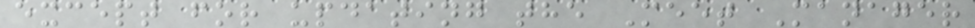except for updating the Meet Manager
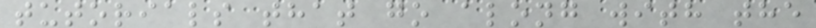tutorials that go along with the
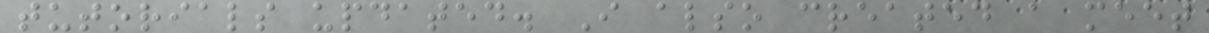tutorials updated. I also created a meet
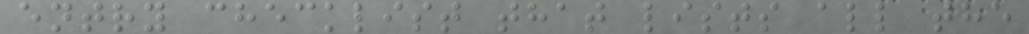entry checklist that lists all the
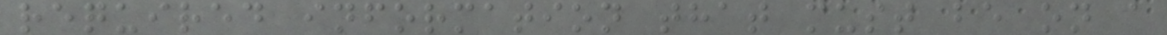required information that must be on a
